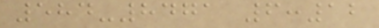584-8471 6:12
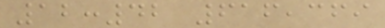12:42 616,369
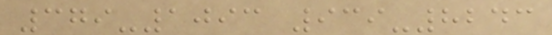379-1093 939-8243
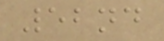52nd
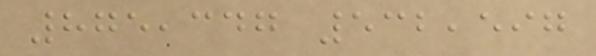875,347 532,597
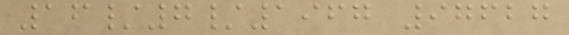16/7/1967 97627
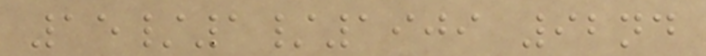15/1/1909 92nd
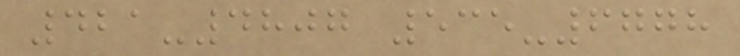421-4807 535-6778
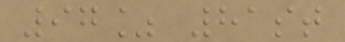97% 81st
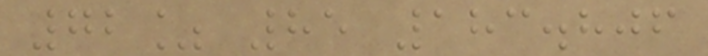72% 85 183.806
